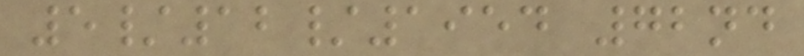5/12/1954 72nd
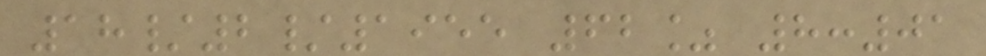18/2/1955 62% 8:01
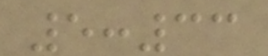5:33
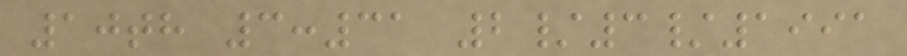10th 3:31 2/3/1991
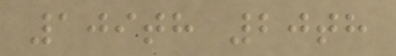109th 20th
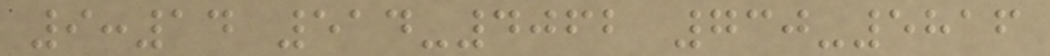9:14 514-4062 730-5816
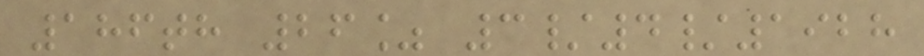186th 26% 3/4/1928
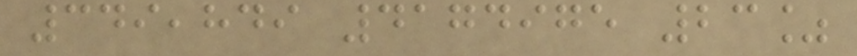349,849 4174975 23%
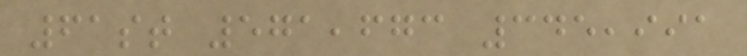61st 571,673 345,991
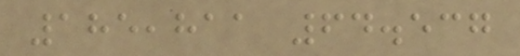185,811 64.537
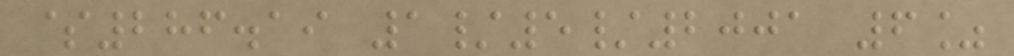$286.19 1/5/2001 6%
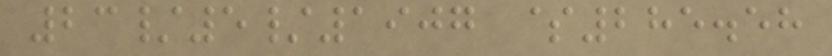23/5/1907 $285.58
